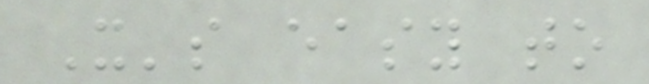It's easy to
